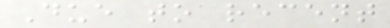Due to recent
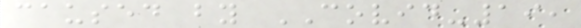caused by COVID-19,
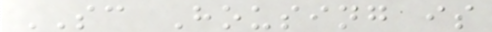SC Housing is
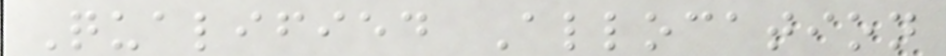Qualified Allocation
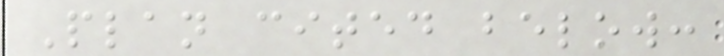Plan cited below:
